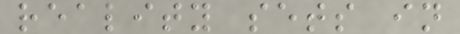reality sets in
